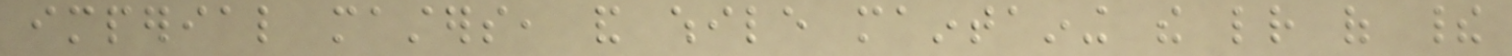imperial masters, and while maintaining the letter of their
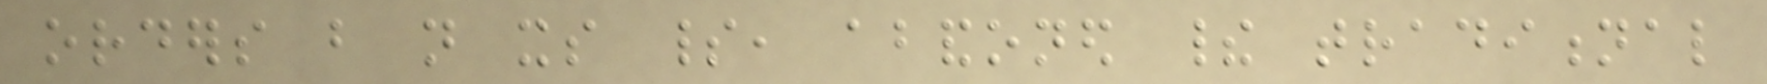orders but not its spirit, abandoned their traditional
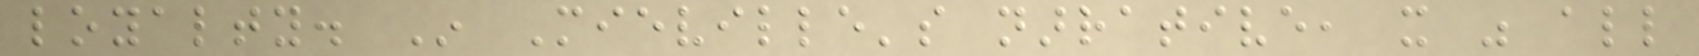loyalty. In Mieville's narrative, it was all
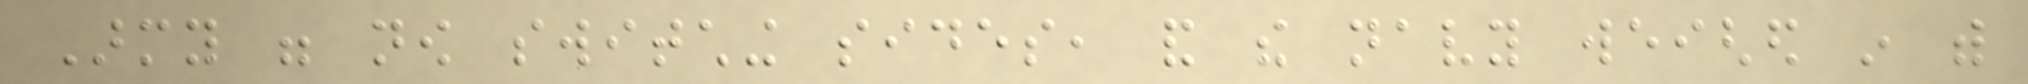Army were now switching sides, and the navy weighed in with
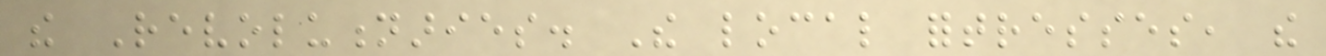the Revolutionaries. The local fortresses, the
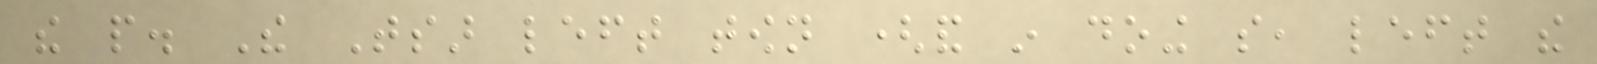the people. The Tsar left town (and in doing so, left the
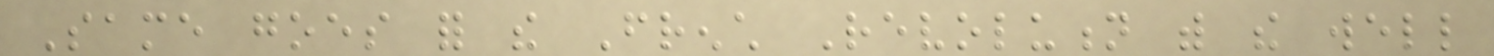Same goes for the French Revolution with the well
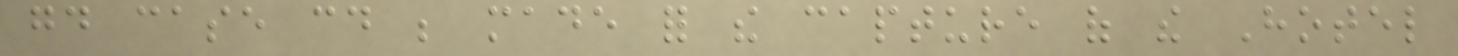good case could be made for the capture of the Hotel
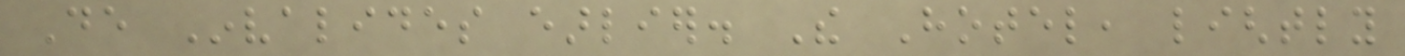De Invalides earlier. The Hotel, lightly
